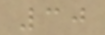30
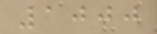1000
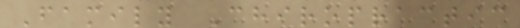Family Chiropractic
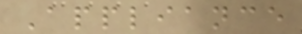Appliance
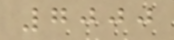7000
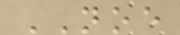NOE
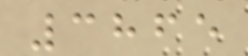3865
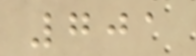701
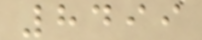8499
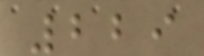229
